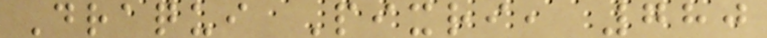Draqui Pixri, 780
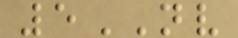5NV
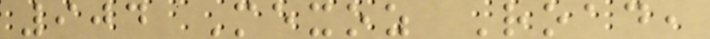904 Mexoz Road,
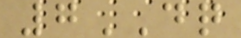7DQ
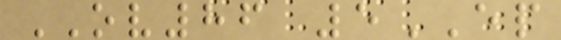OV86 5EP
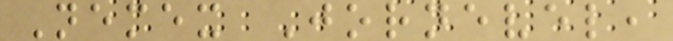Nemex Jornevel,
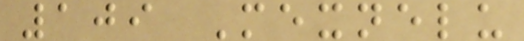109 Mexnelu
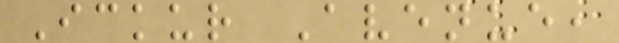Ickur Avenue,
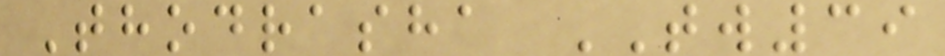Thodrasha TW39
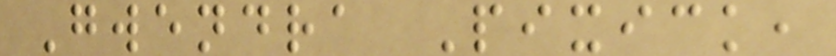Gwendra Pixick,
